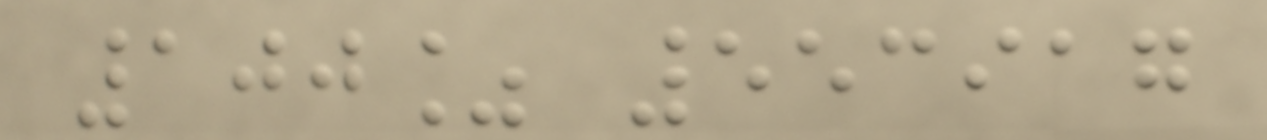100% 553917
